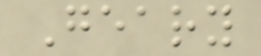Geary
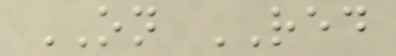ON RED
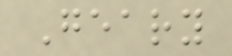Geary
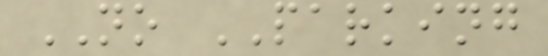NO PARKING
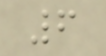6
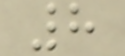8
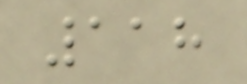118
